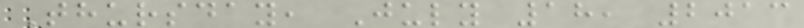Thursday, July 18, 2013
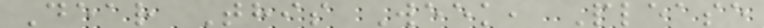Dear This Week, Please
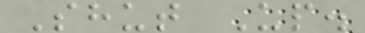Shut Up.
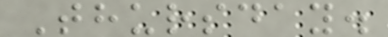Thursday.
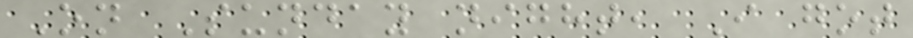On Sunday night, I got
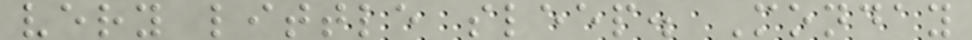very little sleep. Monday
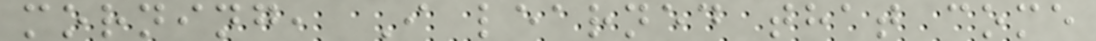morning, I learned that come
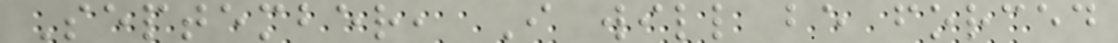September, I will be forced
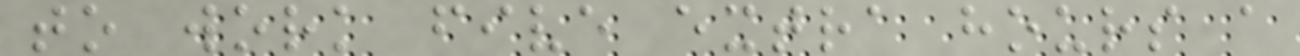to work five extra hours a
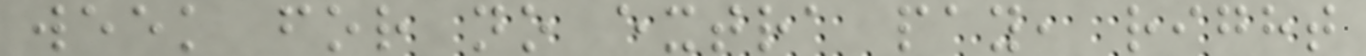week for no extra pay, right
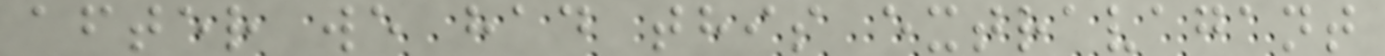after we had this extravagant
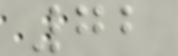72
